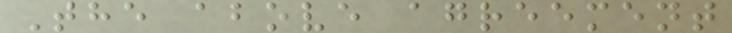The above agreement
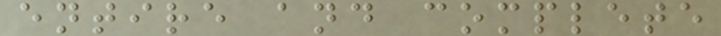entire and complete
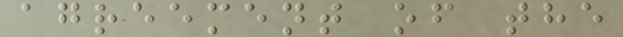agreement of the
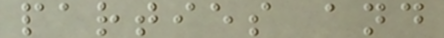parties and
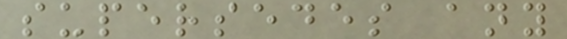supersedes any
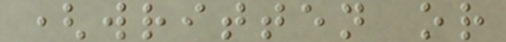(written or
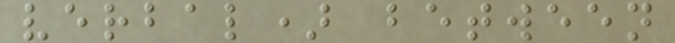verbal) between
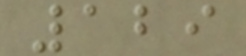129
